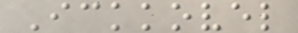Ickkovel
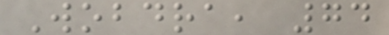Wobdra, 74
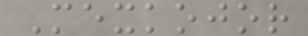Mexkojor
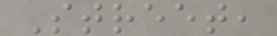Street,
